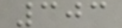303
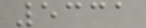5331
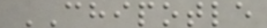CHIPOTLE
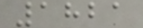1821
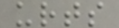urts
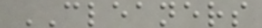CLEANERS
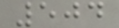504
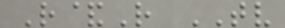R&R TV
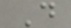D
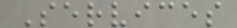Services
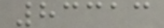83313
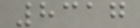8317
